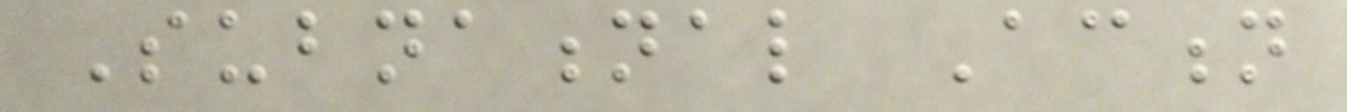Subnational Action
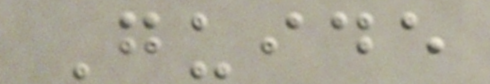Guide
